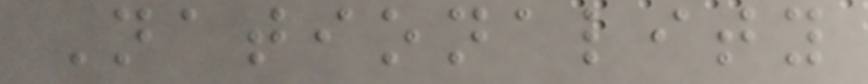Nationality
